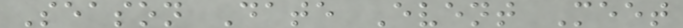Season Date Event Meet
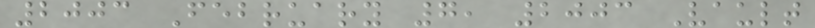2003 February 7, 2003 Vault
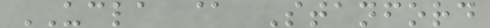UCLA @ Stanford
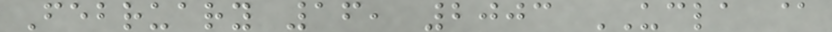February 16, 2003 UCLA @
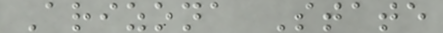Arizona State
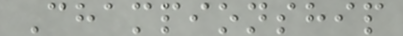Championship
